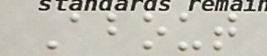About
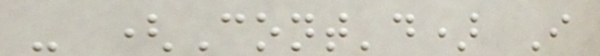- (Cont'd) I
